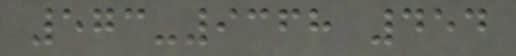573-9368 454
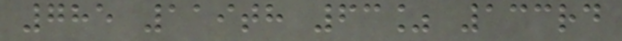785 119th 63% 133rd
